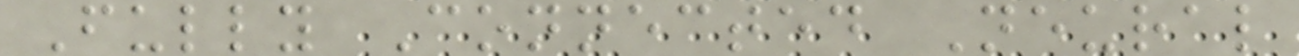Fully Connected Neural
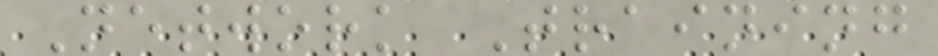Network Training
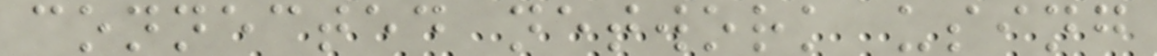connected network using
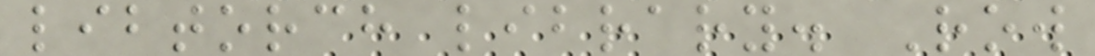libtorch library. Row
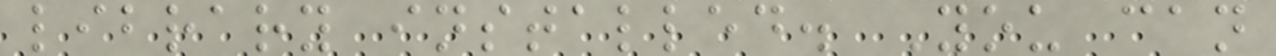library installed. You can
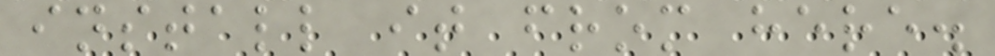install it from here.
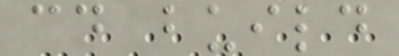cd build
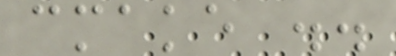cmake ..
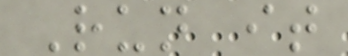Run it
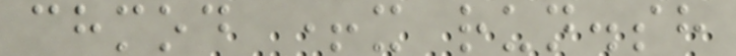chmod +x run.sh
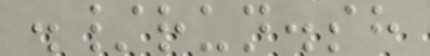./run.sh
